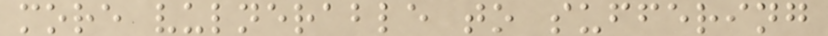more vulnerable to suffering
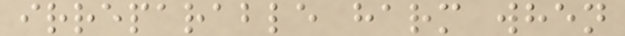irreparable harm when
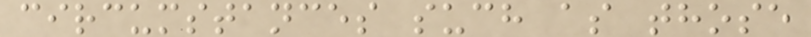circumstances such as those
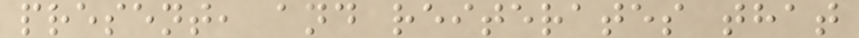present, and reiterates that
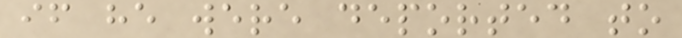if he were deported to
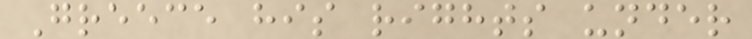Greece his rights under
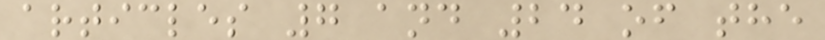articles 7 and 24 of the
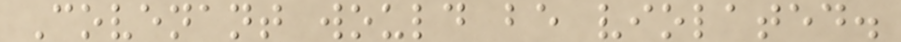Covenant would be violated.
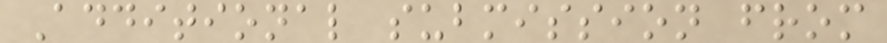Additional submission from
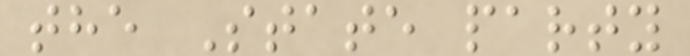the State party
